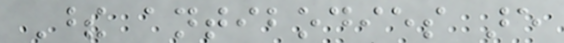These antibodies are
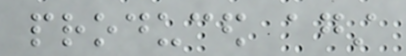produced against
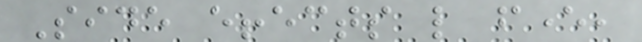Side effects like fever,
